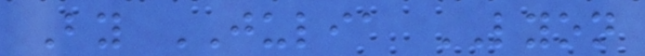By JULIA LYON
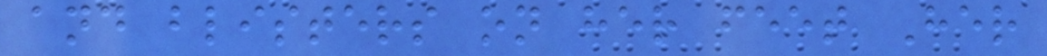and blisters on her feet Her
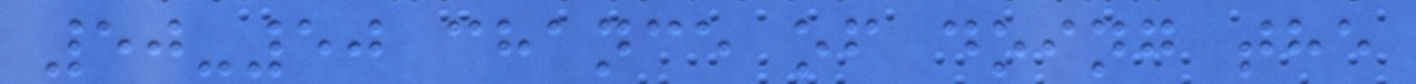50-50 chance of doing the
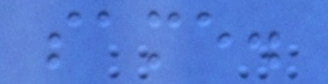same.
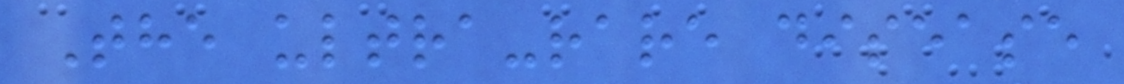The ultra-rare disease
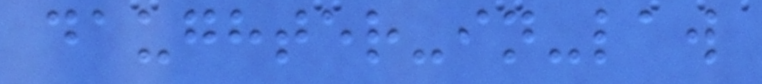daughter-in-law
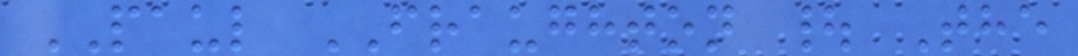PAUL FRAUGHTON | The
